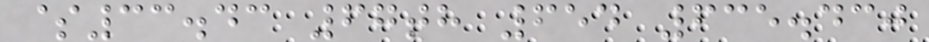$33.43 67th 654 635.430
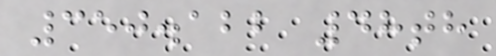350.122 48th
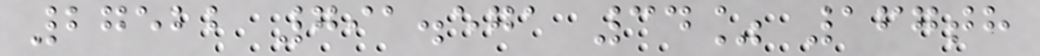27522 791.571 34% 167th
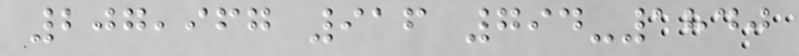207,967 916 794-1840
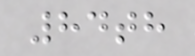84th
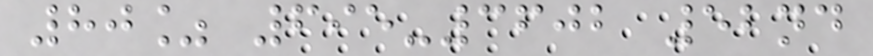80% 695-3602 52nd
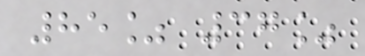85% 37%
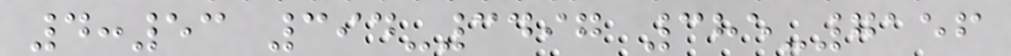4:53 394-3497 385-7156
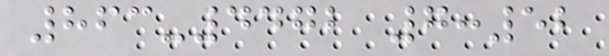863-4472 7:52
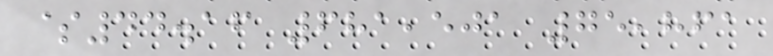$44.16 681,501 75,861
